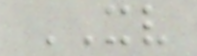XV
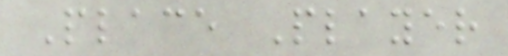Place Player
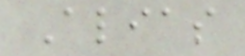Alias
